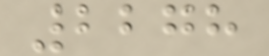2278
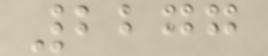2277
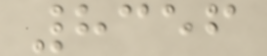8356
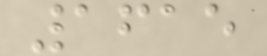1615
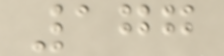177
